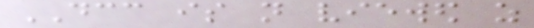DCC is not viewed as
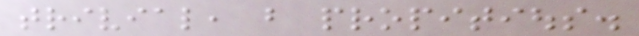trivial, but propitious.
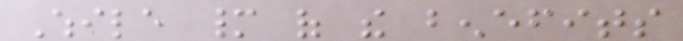While many of the benefits
